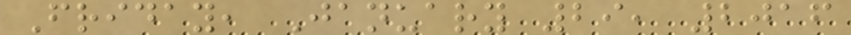Friday, January 29, 2016
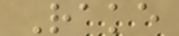Rake
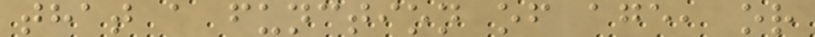that a function of age, or
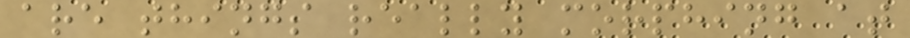are things really morphing at
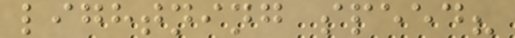lightning speed?
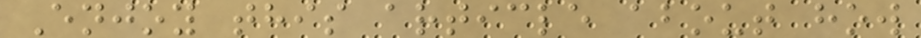Enjoy this article about how
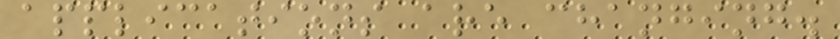applications are changing.
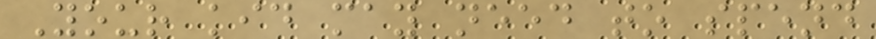Your kid may need to spend
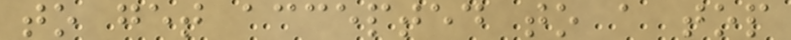to get accepted to a top
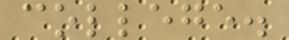college.
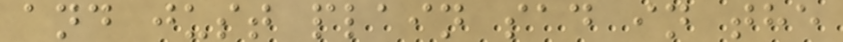and just plain sad in the
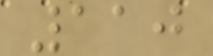110
